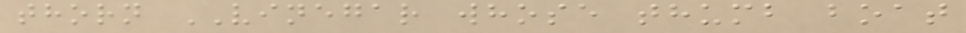thorn VINEGAR whose thumb boat
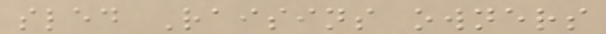sled Raisins owners
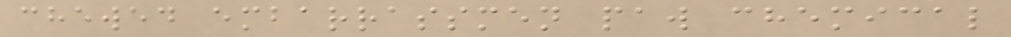chewed embarrassmen paw chemical
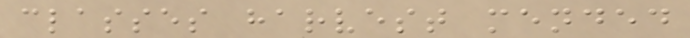classes harvest mended
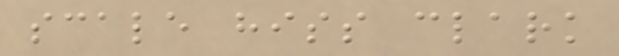scale hiss clark
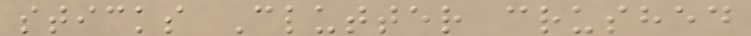sticks Clutter crushed
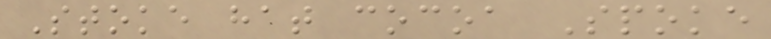Stoke hat cocoa Spoke
